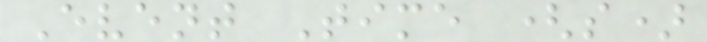Event Time (s)
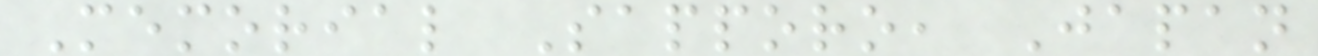Memorial Sapporo, Japan
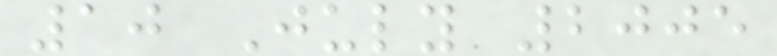10 July 2005
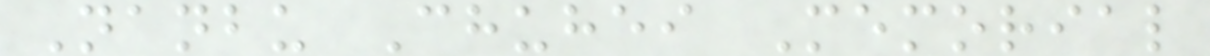Nanbu Chuhei Memorial
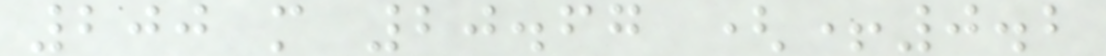200 m 20.67 (+0.2
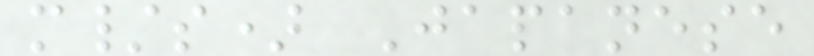m/s) Japanese
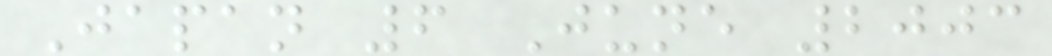Japan 6 June 2003
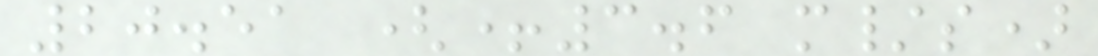20.51 (+3.6 m/s)
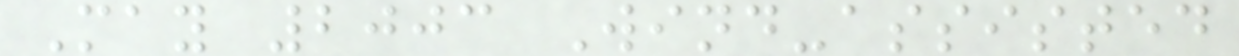May 2003 Wind-assisted
